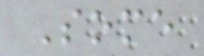Some
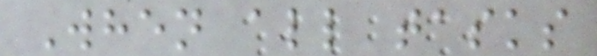When all tasks
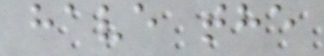have the
